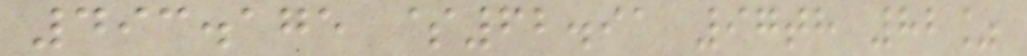493.175 $62.91 97th 82%
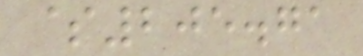$205.71
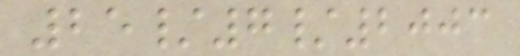25/7/2003
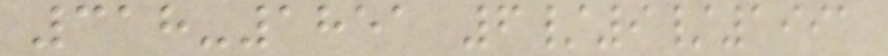318-1851 6/9/1991
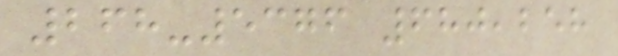268-5376 680,258
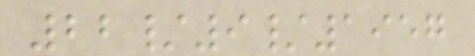22/9/1957
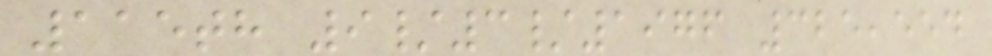115th 9/3/1976 325,554
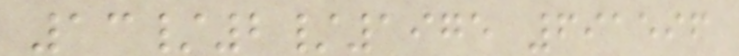13/2/1975 691596
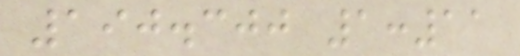190.300 1:11
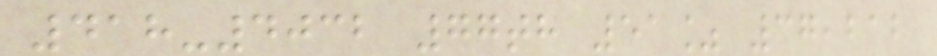418-4032 77th 51% 37,212
